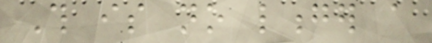This is no longer a
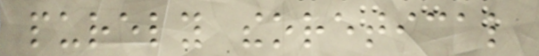purely theoretical
